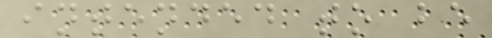intended to be
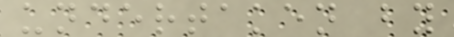undertaken by
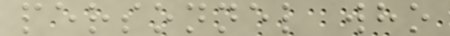personnel who
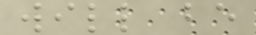will be
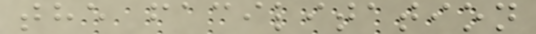the facilitation
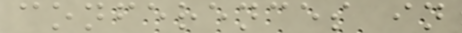conferences in
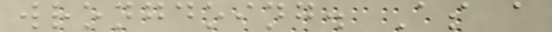wrongdoing. As a
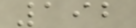192
